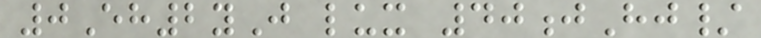0Eh2yJ lux 40jHj/
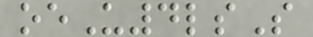oeU4lsS
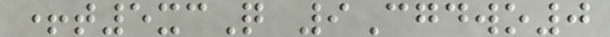+t5xcQ 9Cgdwo0
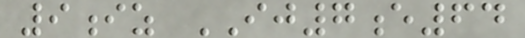9iz IJ7e64
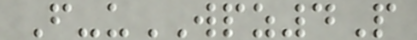F-uWPZ4P
